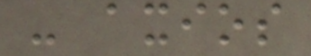- axios
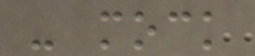- mock
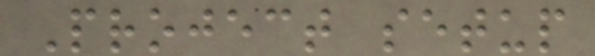Project setup
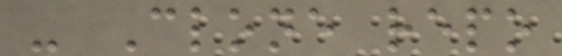- Clone repo
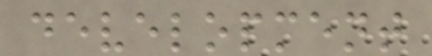development
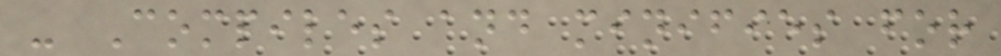- Compiles and minifies for
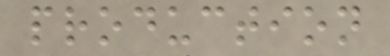production
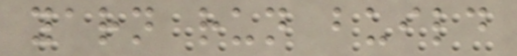yarn run build
